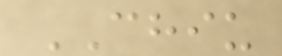CHIU
